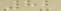82
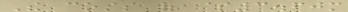The costs of $3.60m
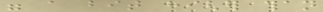were a bit higher than
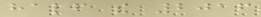half the 2016
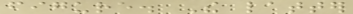figure. The latter
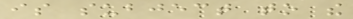is subject to the
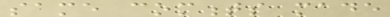same comments made
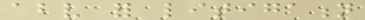above for litigation
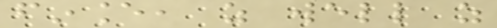finance, as well as
